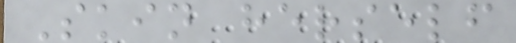Skin herself
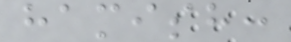hamish:
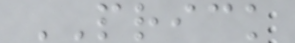PRICK
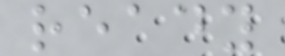ready
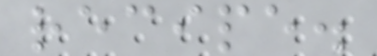recipe.
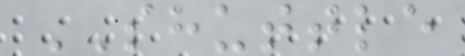SHUTTLE
